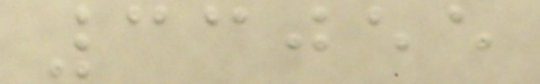33055
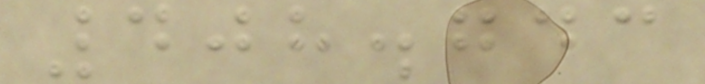408.743
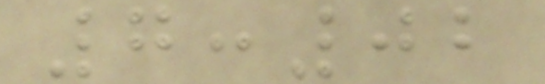7:02
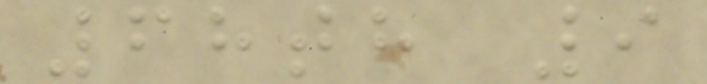68th 9
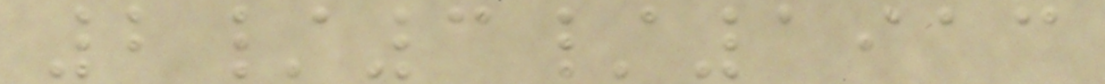2/3/1913
